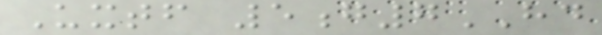Uxtf 5g7HD
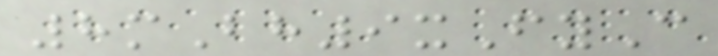8mBh9xFyC
